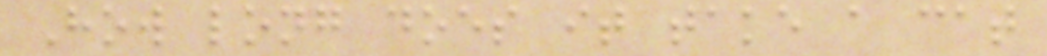How long does it take a cat
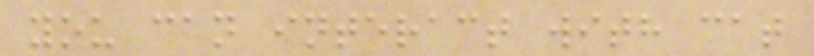you can interact with cat
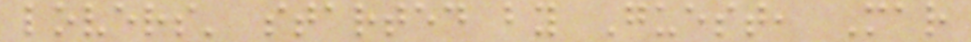lovers' started by Guest, Mar
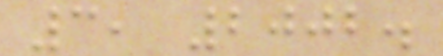3, 2002.
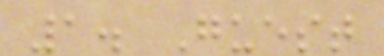1. Guest
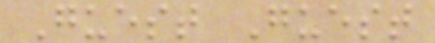Guest Guest
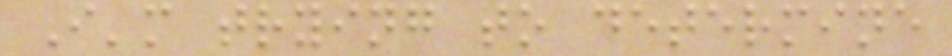I'm trying to determine
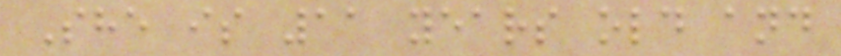She is 11 years old and
